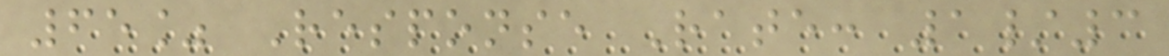65% Response Rate: 1/3
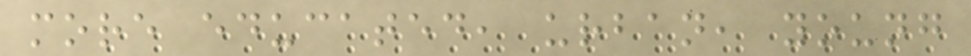more educated, urban, young
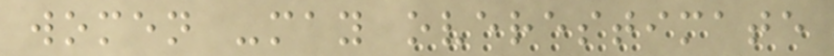women -may overestimate
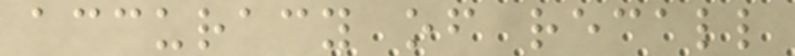accuracy of recall
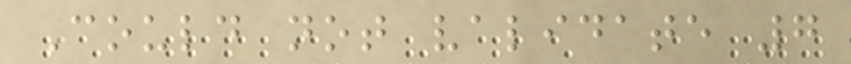Could not validate 7
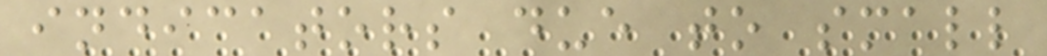indicators due to small
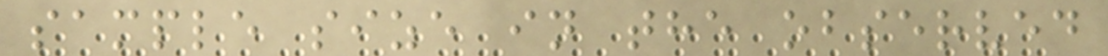sample size in the observed
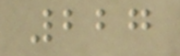227
